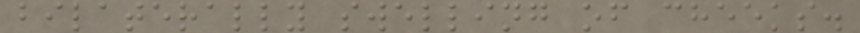bilaterally swelling of cheeks.
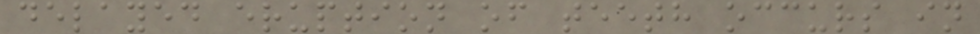delayed eruption of teeth occurs in
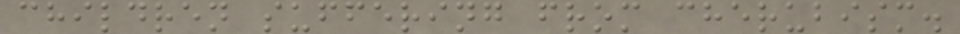children suffering from cherubism.
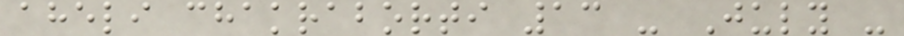aheli chakraborti 13 - July -
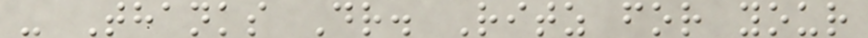- Thanks Dr. Ritz for your
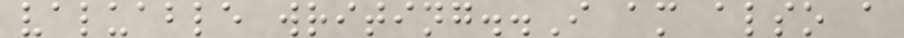valuable writing..I am also a
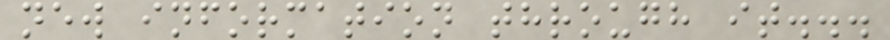new information through it...
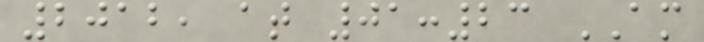2012, at 01:23 AM
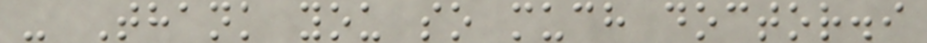- Thank you so much doctor.i
